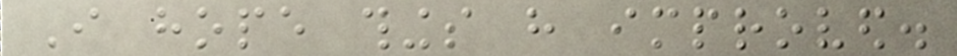I hope things have improved.
